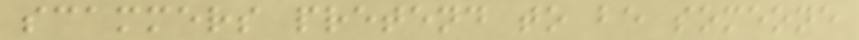scammers pretend to be someone
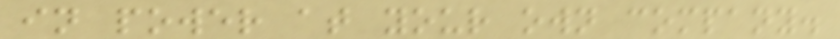in power at your own company.
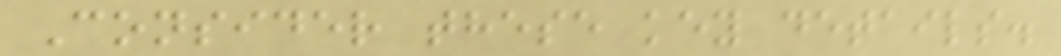Consider these key details.
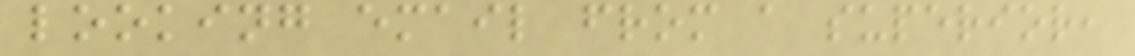looking email from a superior,
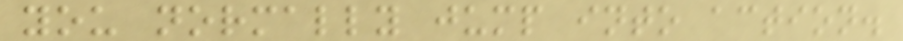you normally jump into action.
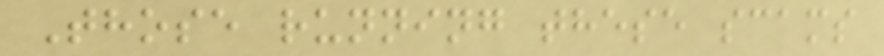Those running these scams
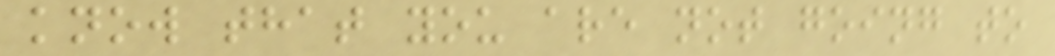know that you are not going to
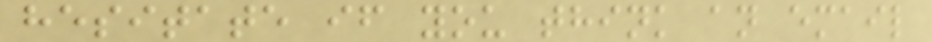hesitate if you think an email
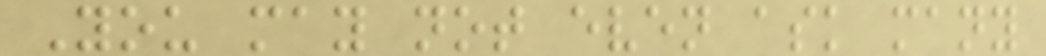You may not even ask many
